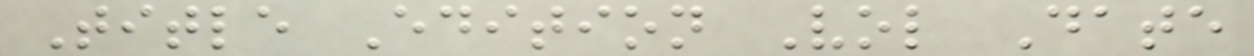Title Edition Vol Date
